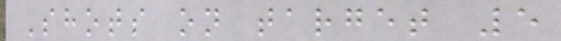Shots on target 5
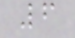6
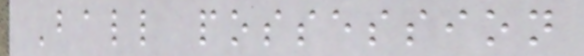Ball possession
